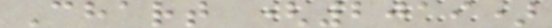Chart (2019)
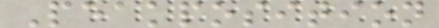Peakposition
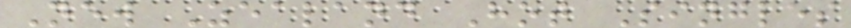New Zealand Hot Singles
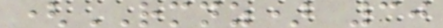(RMNZ) 30
